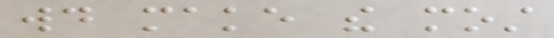would make the most
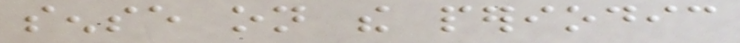sense on the periodic
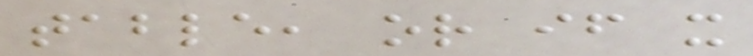table, or if it
